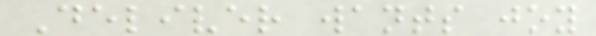Deliver wants joy
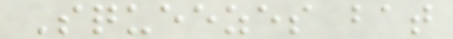Squeezes bat
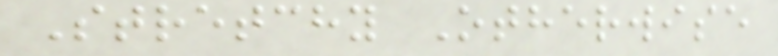Stretchy Otherwise
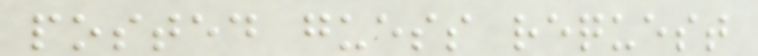posted guess request
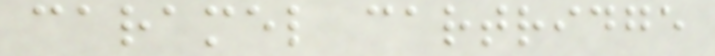caramel cartridge
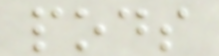pods
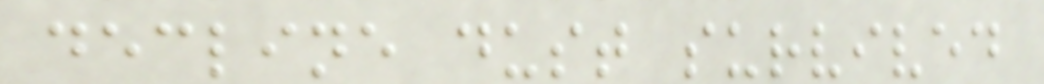decline dust survived
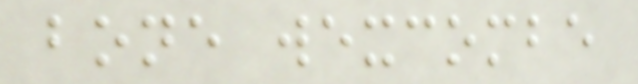bone wexcombe
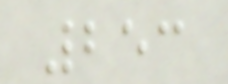253
